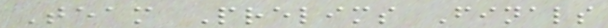Team Prelims Finals
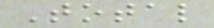Total
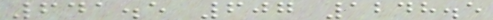641.5 607 1248.5
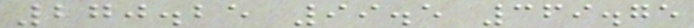270.25 99.5 369.75
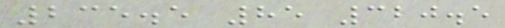235.5 85 320.5
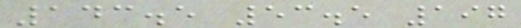143.5 53.5 197
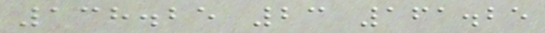138.25 23 161.25
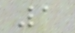1
